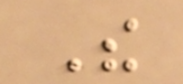The
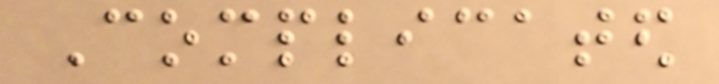Complicated
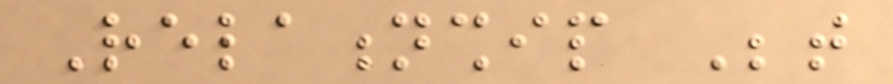Relationship Between
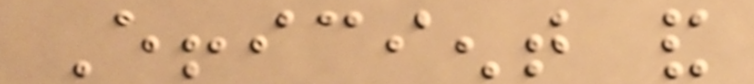Efficient and
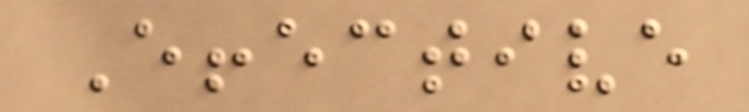Effective
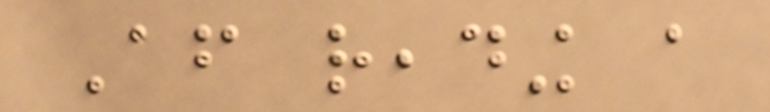After reading a
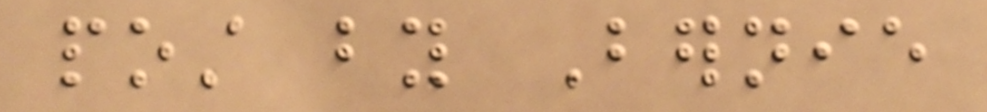post by Bernie
